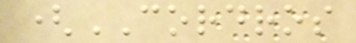(CORDROS
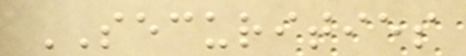SECURITIES
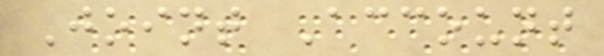Joint Account
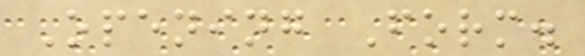Opening Form.
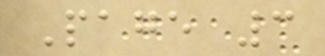Page 3
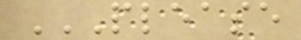PLEASE
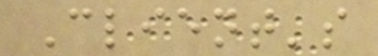Client's
